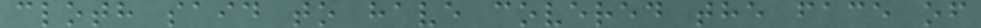cloth said to have covered the face of
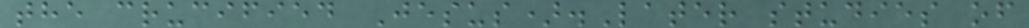the crucified Jesus).Later studies of
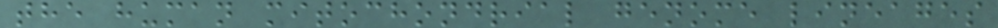the human mitochondrial genome lineages
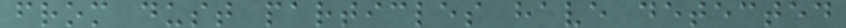from dust particles have detected
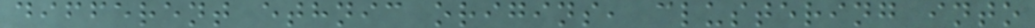different ethnic origins, clustering into
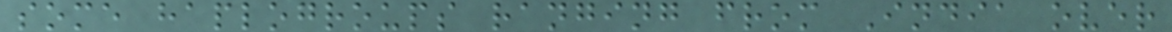some haplogroups ranging from India over
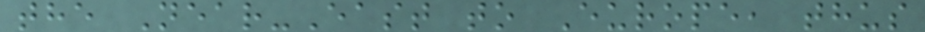the Near-East to Europe, thus
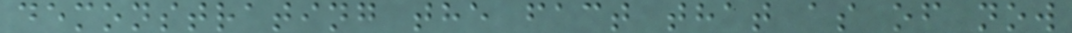demonstrating the fact that as of now
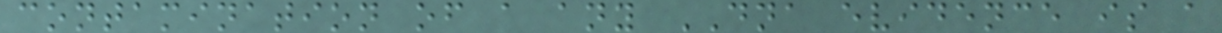contamination of a any DNA evidence is a
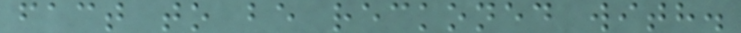fact to be reckoned with.
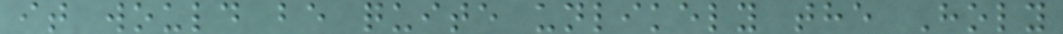it would be quite unlikely the Holy
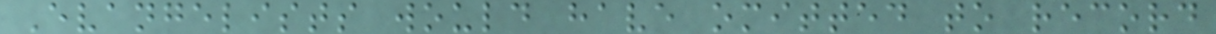Evangelists would have omitted to record
